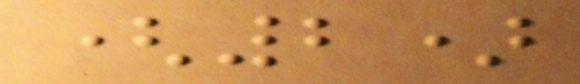(2)
